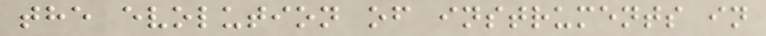the evolution of instruments in
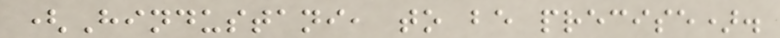(Hindustani, to be precise).
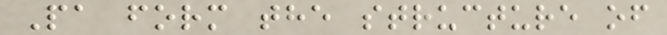Pa form the structure of
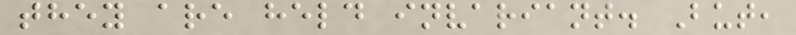they are held invariant. But,
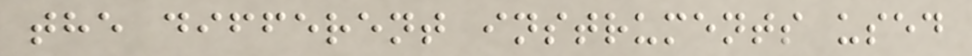the different instruments used
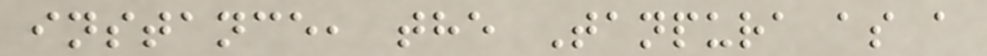instance, the Tanpura as a
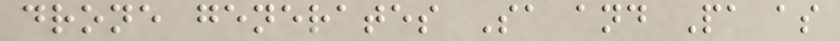drone generates Sa and Pa as
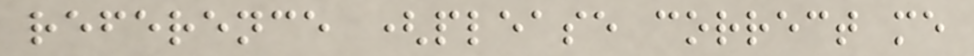reference (please correct me
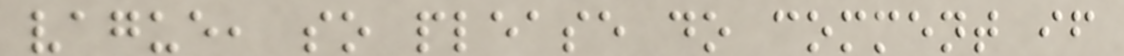vague, so please do comment if
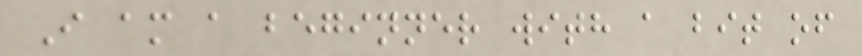I am a beginner with a bit of
